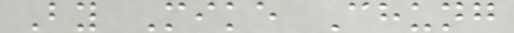By Mike Chung
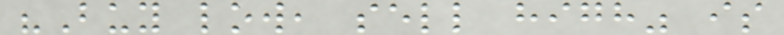"Buy low, sell high" is
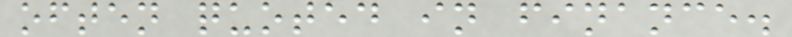often quoted in finance.
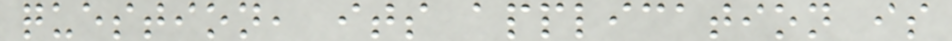question, its application is
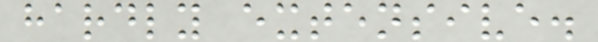hardly extensive.
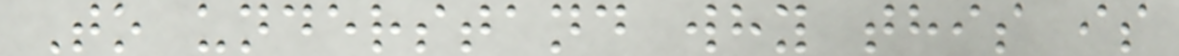To understand why this is
